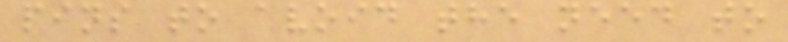pins to avoid the need to
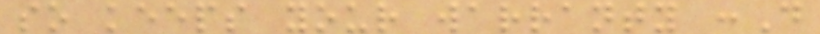so keeps your warranty :D
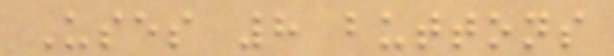Uses 8 buttons
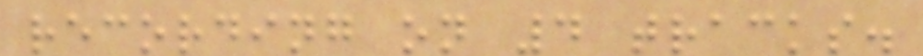recording on 4 tracks.
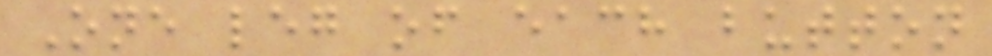One leg of each button
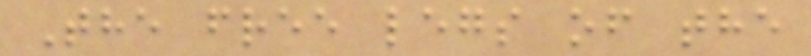The free legs of the
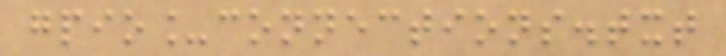gpio_connections.txt
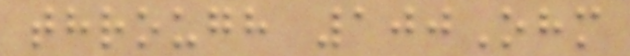through 100Ohm
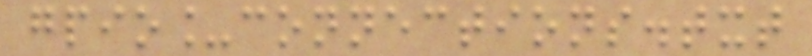gpio_connections.txt
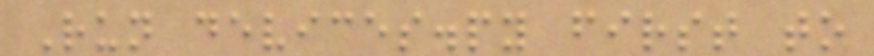Run devices.py first to
